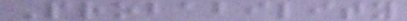Probability
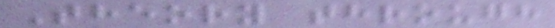Theory through
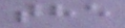the
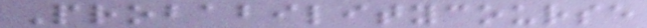Probabilitycourse
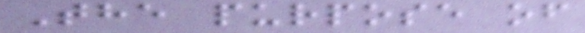The purpose of
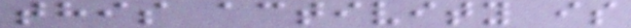this activity is
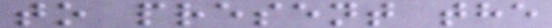to present the
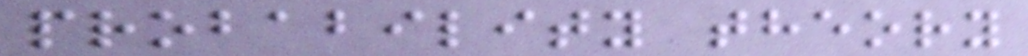probability theory
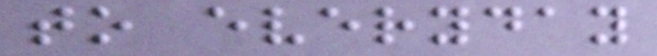to everyday
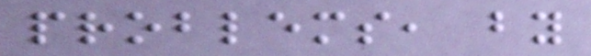problems, by
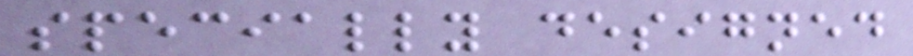specially designed
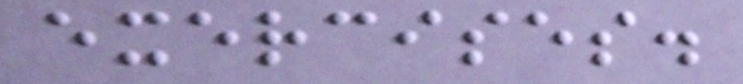exercises.
